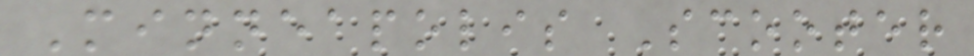Minneapolis Scooter
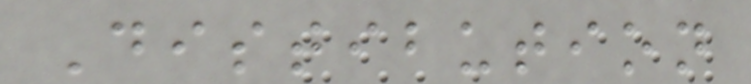Distibution
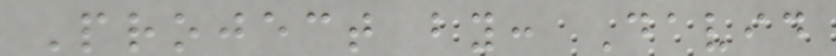Project by: David
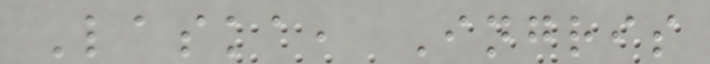Laska, Ingris
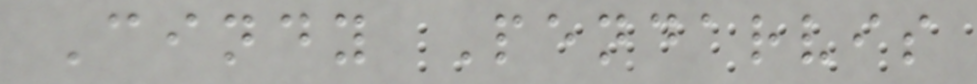Cindy Pendarvis
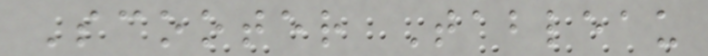Scooter Tableau
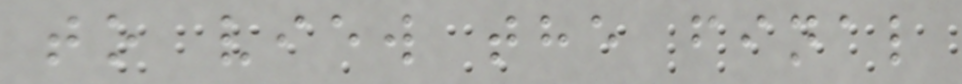to view the final
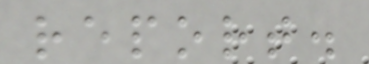report.
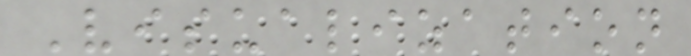Visualization
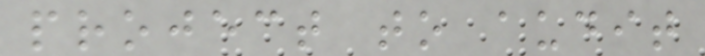project to audit
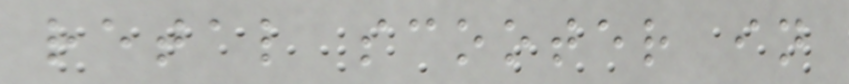retal scooter in
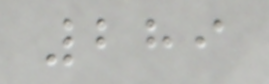289
